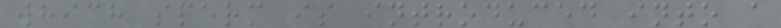which sperm is introduced into a
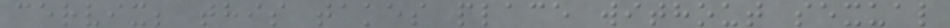cervix; this takes place without sexual
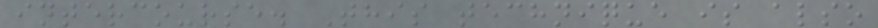intercourse. This technique is also
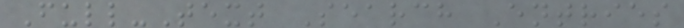Full-Text Search Entries
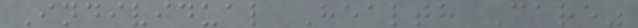Individual Health Care"
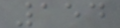154
